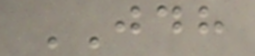JDH
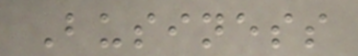Business
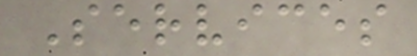Services
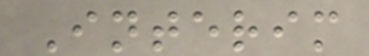Interim
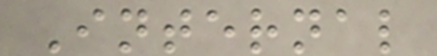Internal
